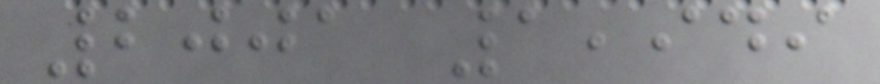2001 1,949
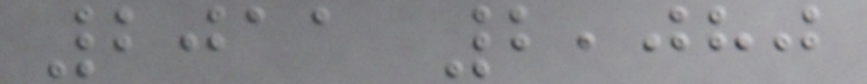2011 2,080
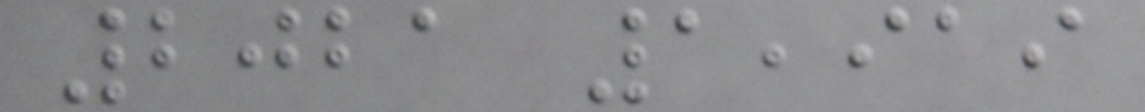2021 1,919
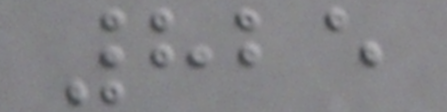825
